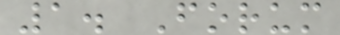1. Forum
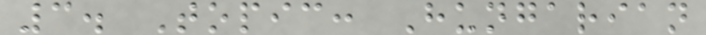3. Topic: Hungarian
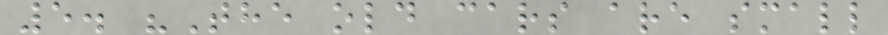5. "The old cars are small
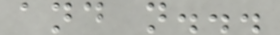and n...
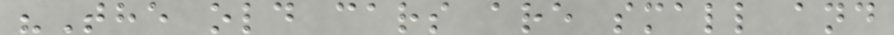"The old cars are small and
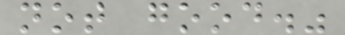not good."
